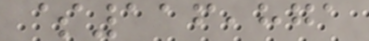$116,871
